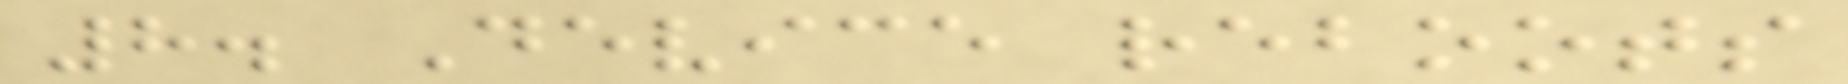8. Device reboots
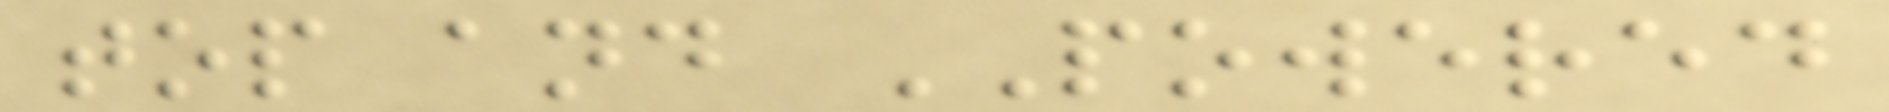top and POWERED
